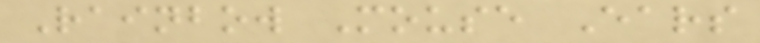Rainbow Mouse Ears
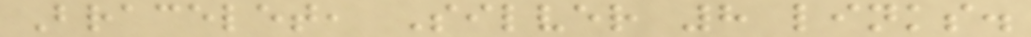Bracelet, Silver 8 links.
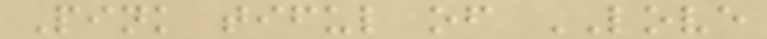Pink tiful of LOVE
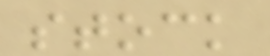stock
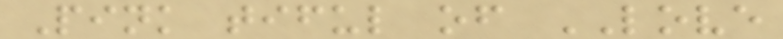Pink tiful of LOVE
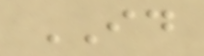ID
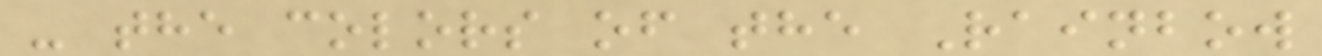- the colors of the Rainbow
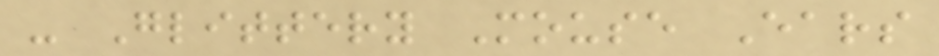- Glittery Mouse Ears
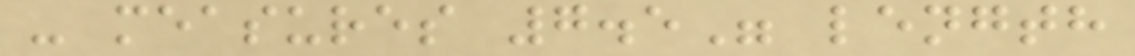- measures 7.5" length
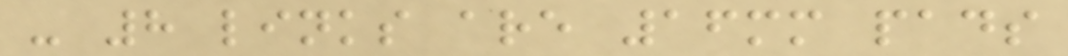- 8 links are 16mm pads
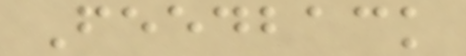Feedback
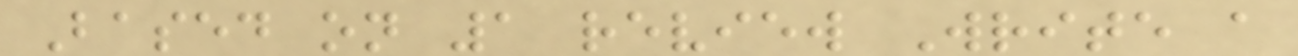Based on 1 review Write a
